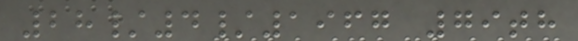28/4/1967 79th
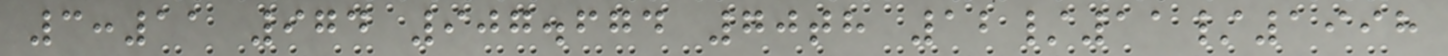3:11 974 907.674 70th 12/11/1998
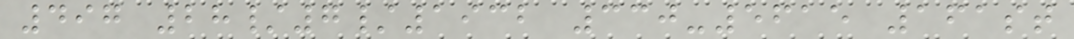497 28/7/1932 330-5615 161st
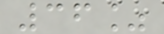36%
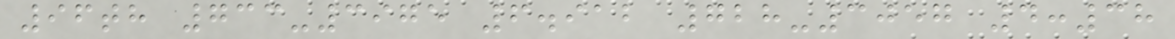96th 733-3975 6.912 728-3057 4:38
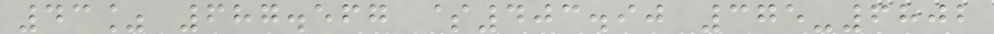43% 687.567 $403.90 375-6802
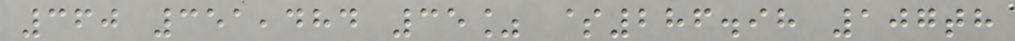360 351,484 35% $286.98 107th
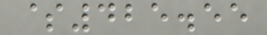$425.55
